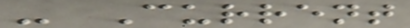- Current
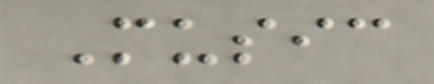Music
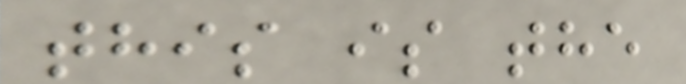this is the
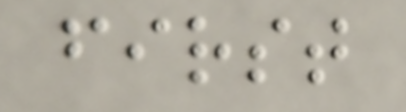first
